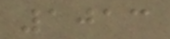1013
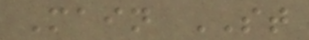Main ST
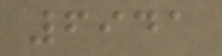6941
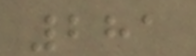281
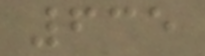635
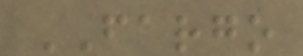FARGO
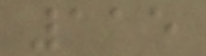115
